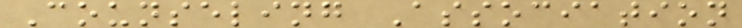Counseling Association
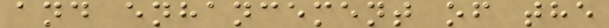and enhancement of the
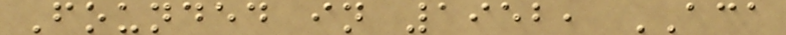Founded in 1952, ACA
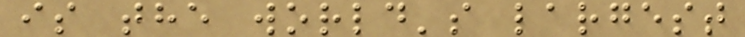is the world's largest
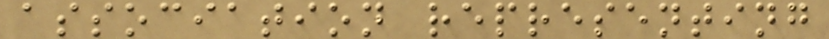association representing
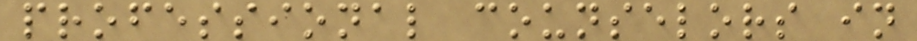professional counselors in
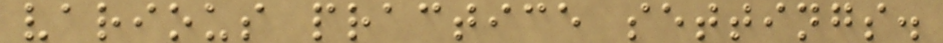various practice settings.
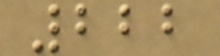222
